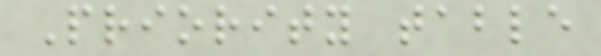Priority table
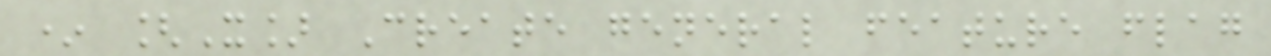* [X] Create general feature flag
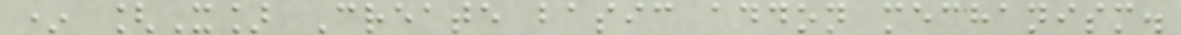* [X] Create basic addon mechanism.
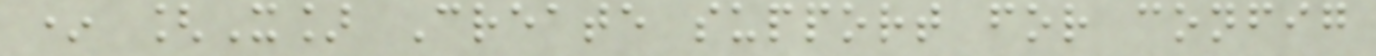* [X] Create support for config
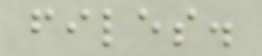files.
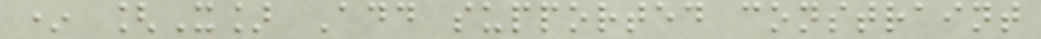* [X] Add supported constraint
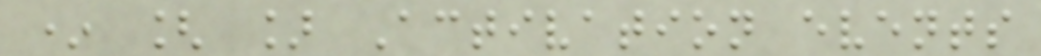* [ ] Activation events
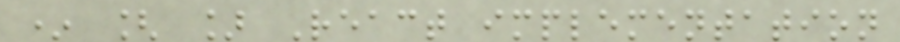* [ ] React implementation
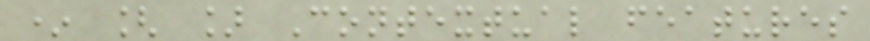* [ ] Contextual features
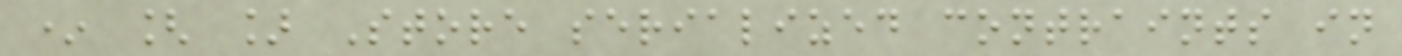* [ ] Store serialized contraints in
